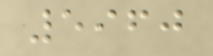5960
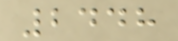2448
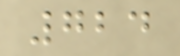724
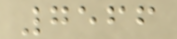7566
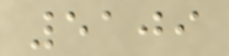5109
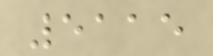5115
